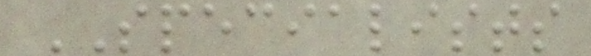SPECIALISTS
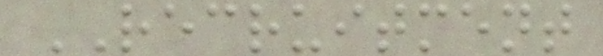RECRUITMENT
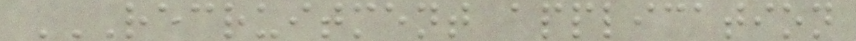RECRUITMENT APPLICATION
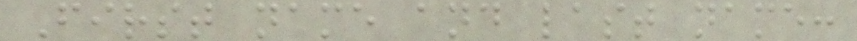First name and last name:
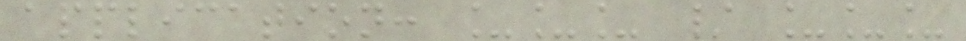application: ___ / ___
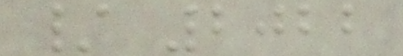/ 2022
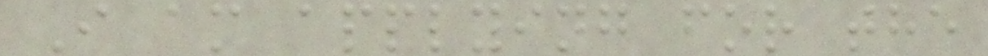I am applying for the
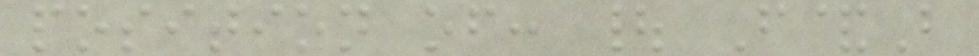position of: | F&B
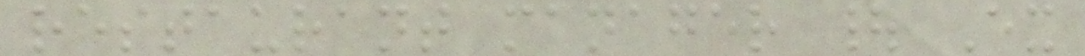restaurant manager | Ex
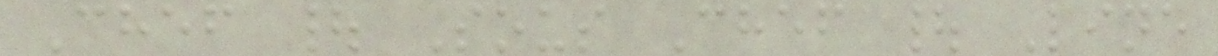Chef | Sous Chef | Line
